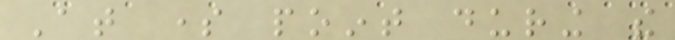At some point during the
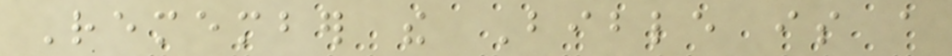Remember the Bible is a
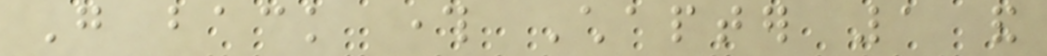Go back through Chapter 1 and
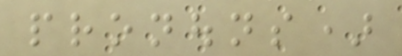pronouns)
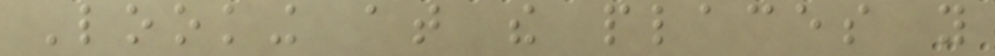Looking at the places you
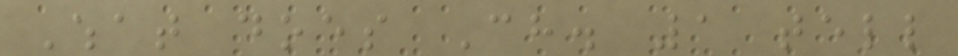What does Ch. 1 tell
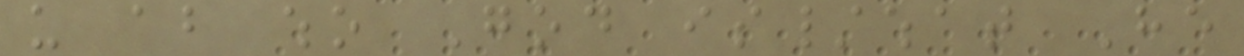us about who God is/what He
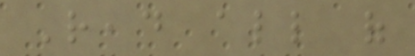Read all of
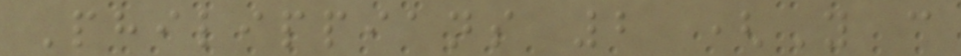Philippians 2 (You can
